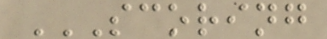SCORING
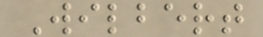Wilbert
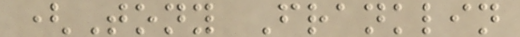(Tony Franklin
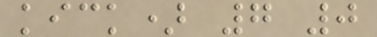kick) 7 0
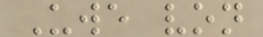Uwe von
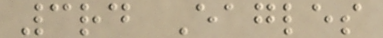3rd Eagles
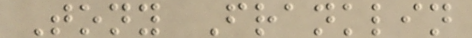Tony Franklin
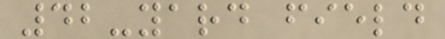42-yard field
